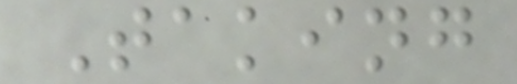Taking
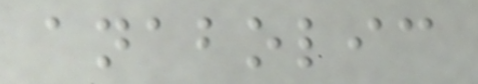anabolic
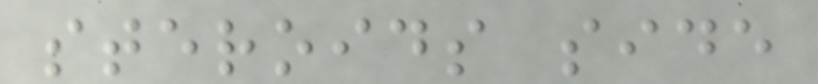steroids side
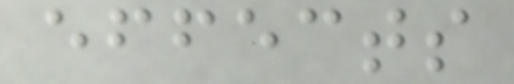effects
